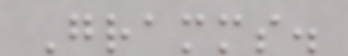Gramms.
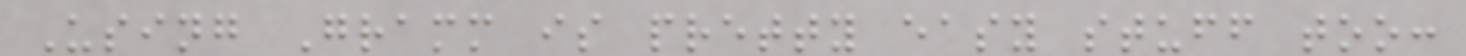Using Gramm is pretty easy stuff too:
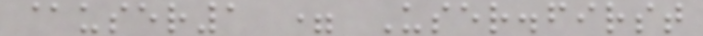@user1 = User.first
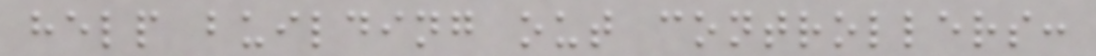help building out controllers:
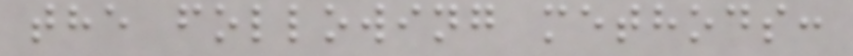the following methods:
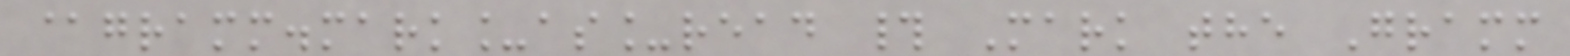@gramm.mark_as_read # Mark the Gramm
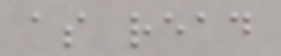as read
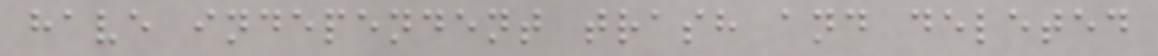have independent trash and deleted
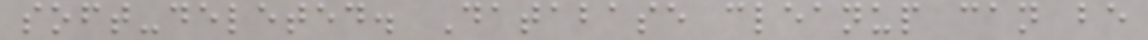soft-deleted. Database cleanup can be
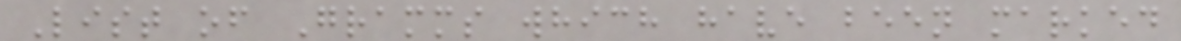List of Gramms which have been marked
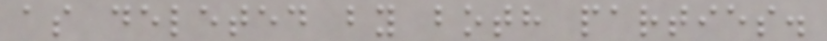as deleted by both parties.
